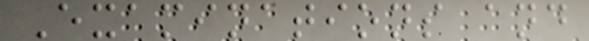Examinations and
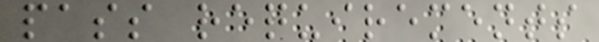pass requirements
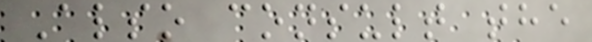Also consult the
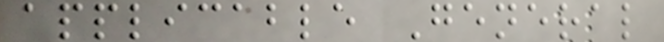applicable General
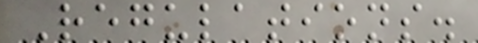Regulations.
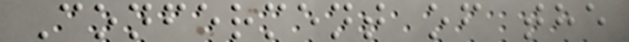Conferment of the
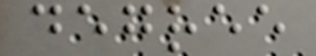degree
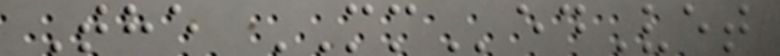The MMedVet
